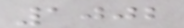1002
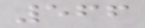566
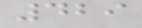429
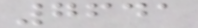7641
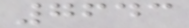7643
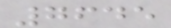7645
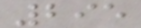295
